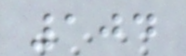104
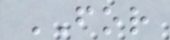FOR
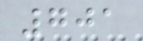701
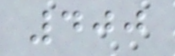400
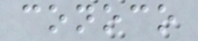conoco
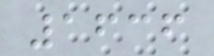1636
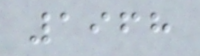1968
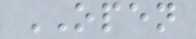OPEN
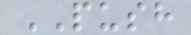PUSH
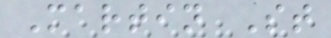Martin St
